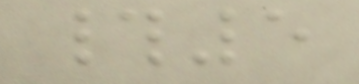#5
